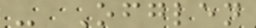- Ofglen
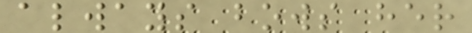always bows her
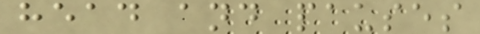head and pauses
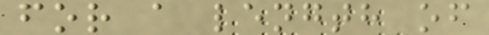for a length of
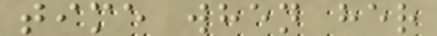time when her
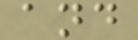and
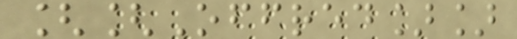[[Offred]]
